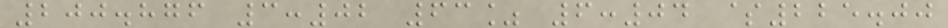200.876 3:02 63% 6:04 $225.00
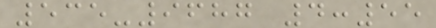535-9687 4:55
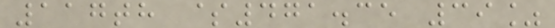117th $471.35 39%
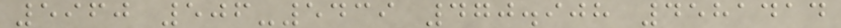5960 506-5439 470.908 4581414
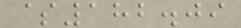$182.09
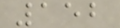152
